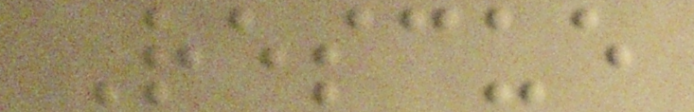Rescue
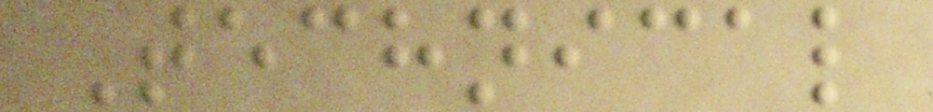Technical
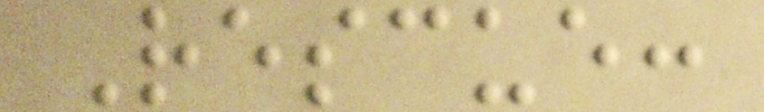Rescue:
